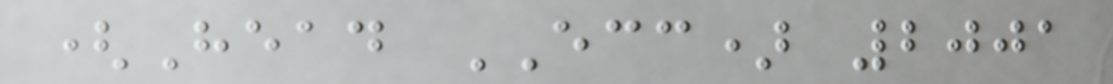(Head ECC) 2001
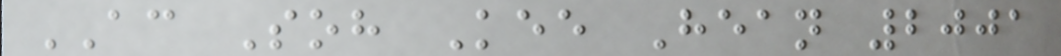AC Soh Kee Hean 2001
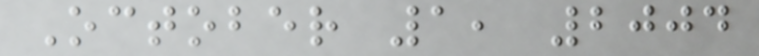October 1, 2004
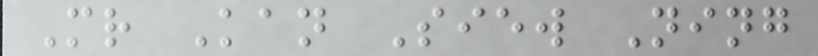Mr Kan Siew Ning
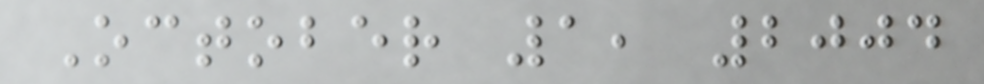October 1, 2004
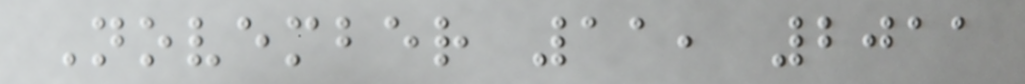November 11, 2011
